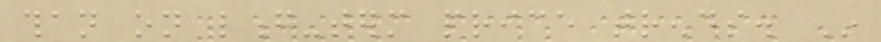than on long-term price trends. In
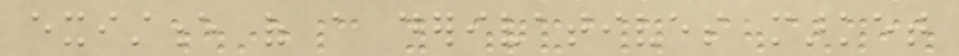existence of a derivatives market
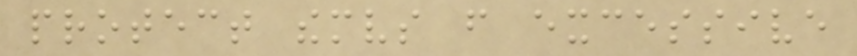protect themselves from excessive
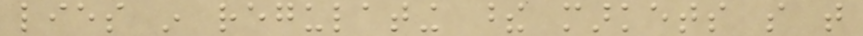lies in regulating these markets so that
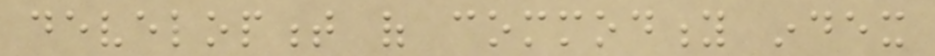development of commodity index
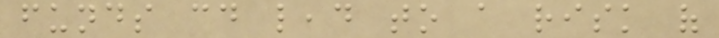funds could lead to a risk of
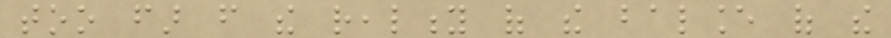too far from the reality of the balance of the
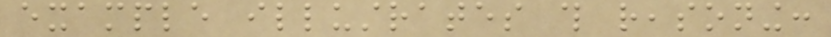example illustrates this reasoning:
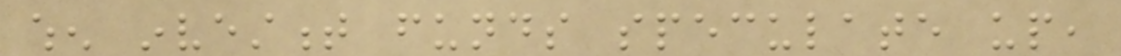when investment funds speculate up,
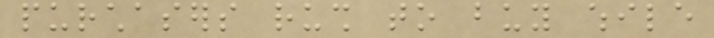purchasers rush to buy while
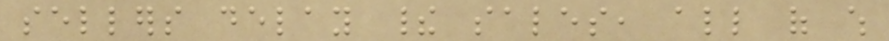sellers delay their sales, all of which
